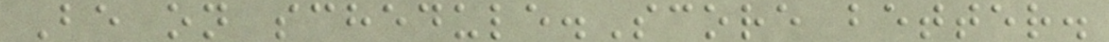Be on schedule.Score better.
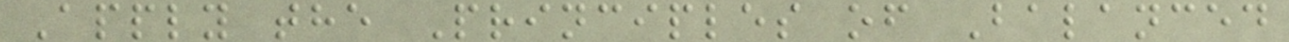Apply the Principles of Balanced
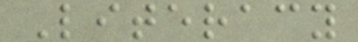Literacy
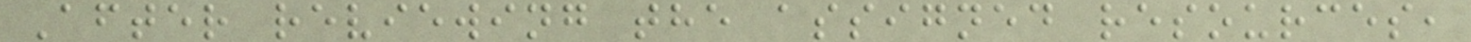After reviewing the assigned resources,
